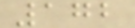172
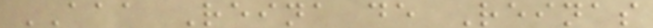AAA Reina de Reinas
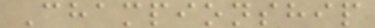Championship
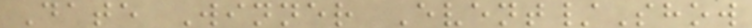Date Winner Event/Show
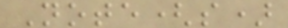Note(s)
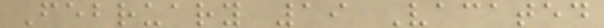February 19 Vacated
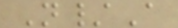N/A
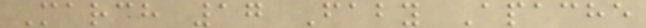March 17 Faby Apache
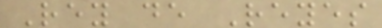Rey de Reyes
